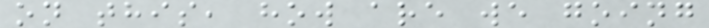on this, how are we going
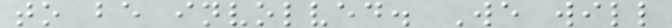to be involved. We will
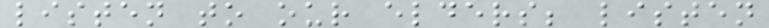listen to our elders; listen
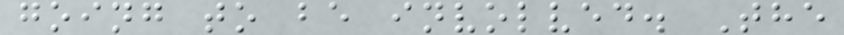going to be involved. The
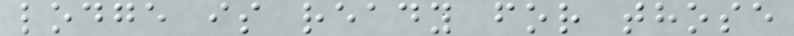lodge is ready for those
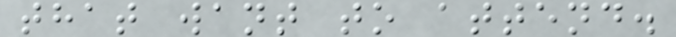that want to attend.
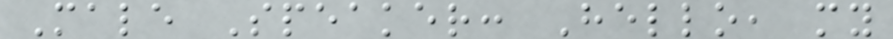Male Speaker: Hello, my
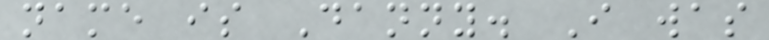name is Danny. I was
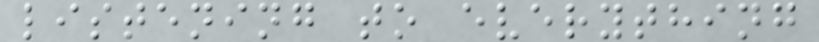listening to everything
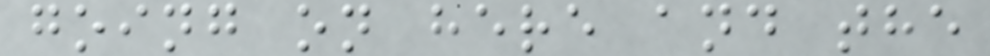going on here and the
